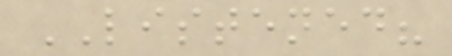LISTENED?
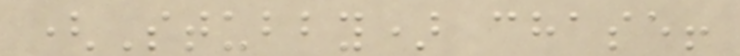(Stubby) chase!
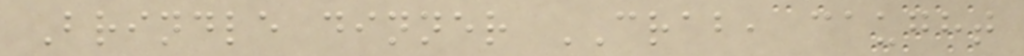Brindle dinner CRAB, caught
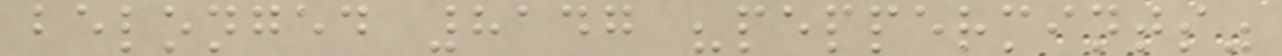belonged 8147 "peppermints"
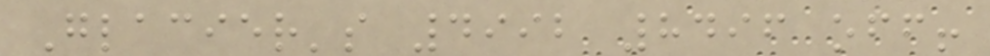Glacier's 4992 8496 off!
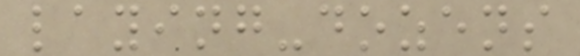laying-dozens
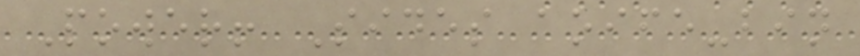Power! Sides aoife-bin
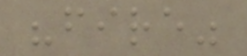"fire"
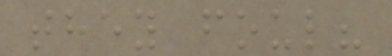they foul?
